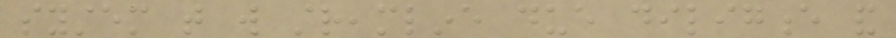system that will streamline due diligence and
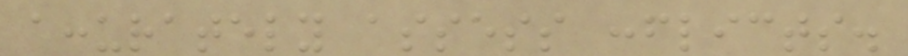accurately assess conflicts.
